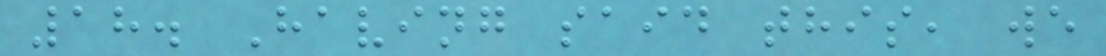18. Having said this, we
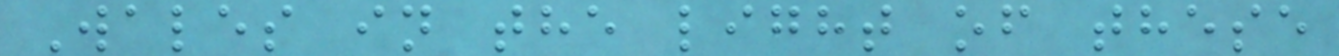Wales in the light of these
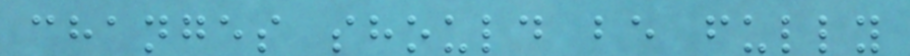changes should be fully
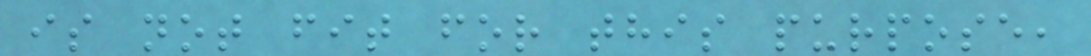is not fit for this purpose,
